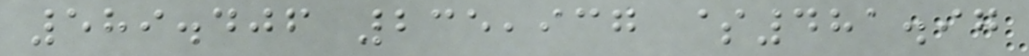589.406 235,937 $481.97
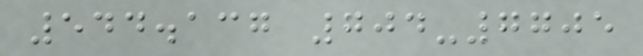544.137 704-7705
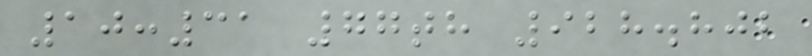10:31 77th 928.802
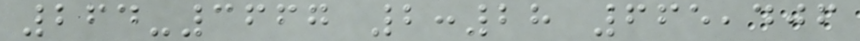264-3667 2:28 665,406
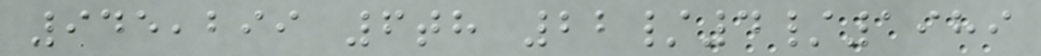945,299 6th 22/4/1989
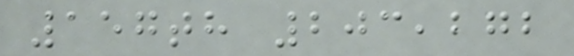157th 203,272
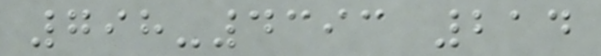798-4393 214
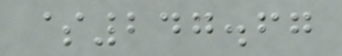$247.67
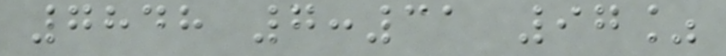7848 7:31 97%
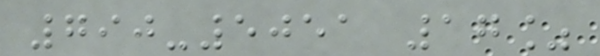790-5051 17%
